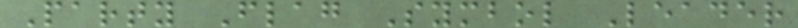Party Flag Symbol Leader
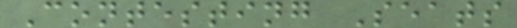Contesting Seats
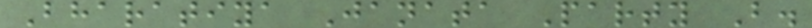Bharatiya Janata Party B.
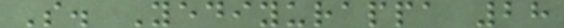S. Yediyurappa 28
